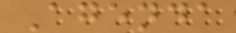Agenda
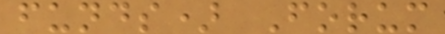funds) Forum
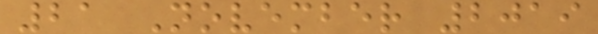21 November 2019
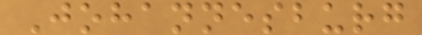Johannesburg
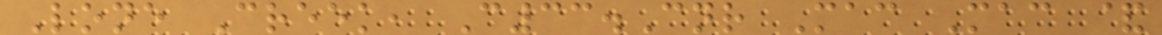Lone Creek, C33.Cnr Mac Mac &
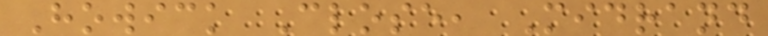Howick Close, Midrand
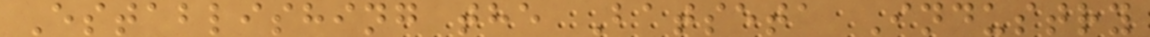Establishing the Batseta Industry
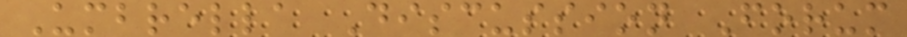Umbrella Discussion Forum
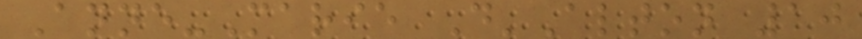Anne-Marie D'Alton 10
